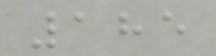185
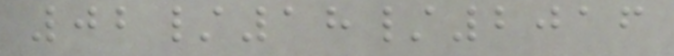02/18/2016
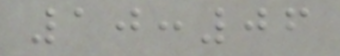10:06
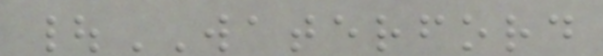|WATERFORD
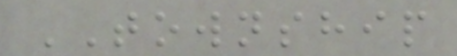TOWNSHIP
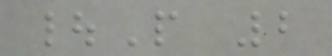|P 2
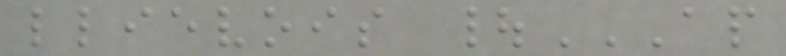llievois |AP
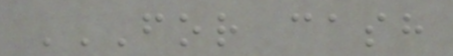FOR CASH
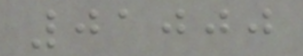01000
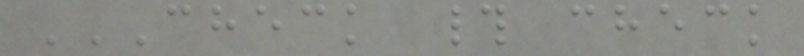CHECK # CHECK
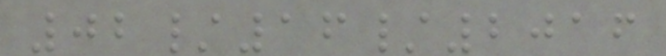02/16/2016
